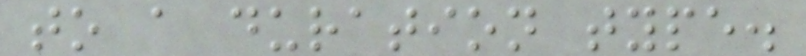to a duration type.
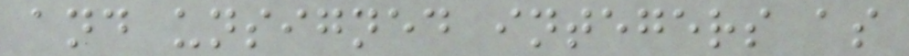and unsigned integers as
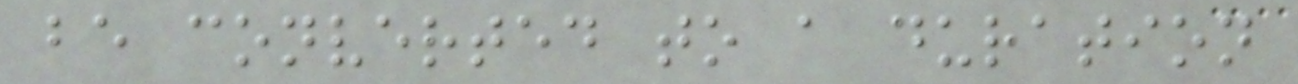be converted to a duration
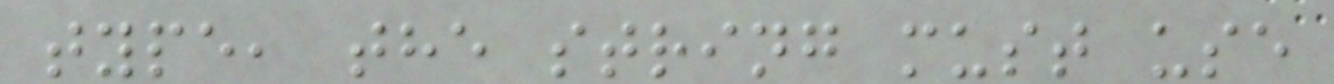type, the string must use
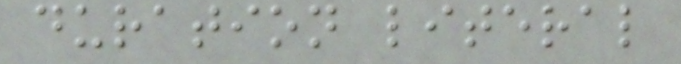duration literal
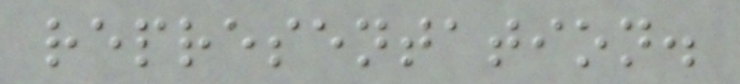representation.
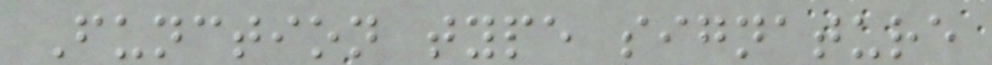Function type signature
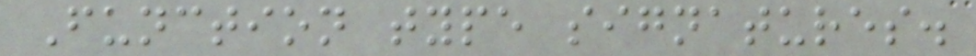Function type signatures.
